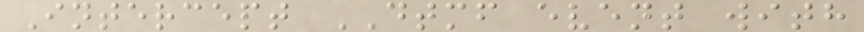Intercept DTMF event with
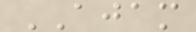AJAM
